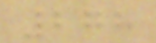278
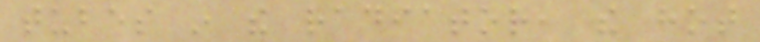tubes in the radiator, the hot
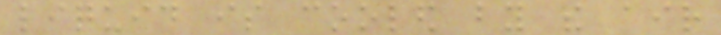liquid is cooled by the air
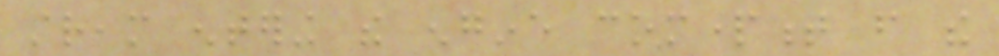stream entering the engine compartment from the
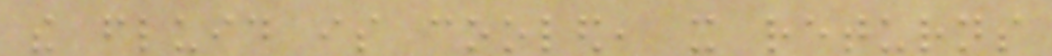the fluid is cooled, it returns
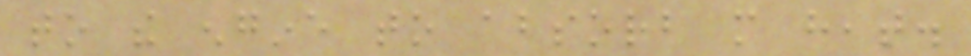to the engine to absorb more heat.
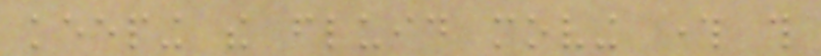keeping the fluid moving through this
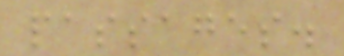passages.
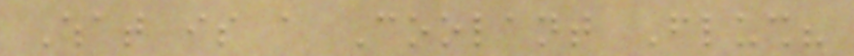What is a Coolant Flush?
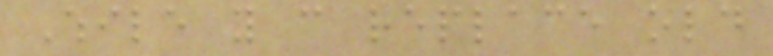While you can replace old
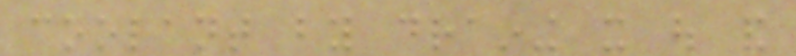coolant by draining it out and
